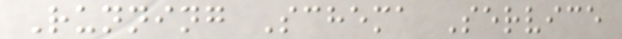Running Schema Service
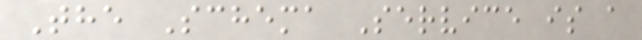The Schema Service is a
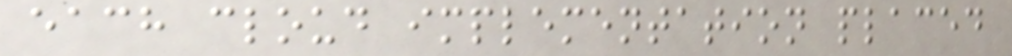each cloud implementation placed
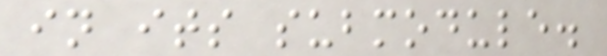in its submodule.
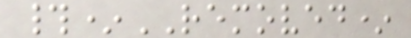#*REMOVED*
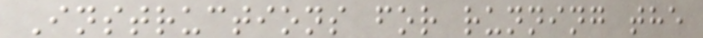Instructions for running the
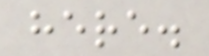here.
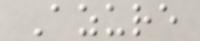Azure
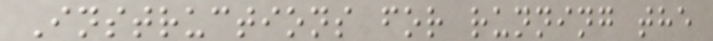Instructions for running the
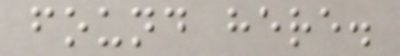found here.
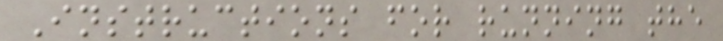Instructions for running the
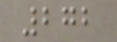272
